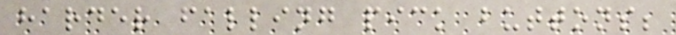harder falling pick buttons;
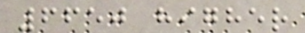6650 higher
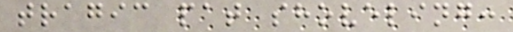tragic pat shoveling:
